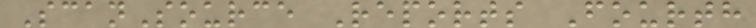ScanSource Reports Fourth
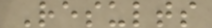Results
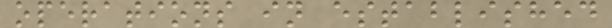operations in established
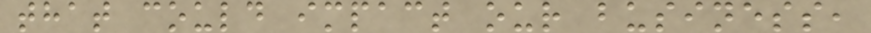that could impact our business,
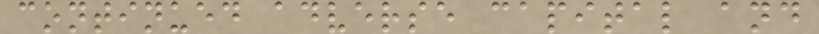continued adverse capital and
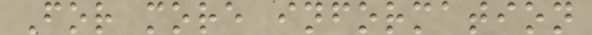For more information
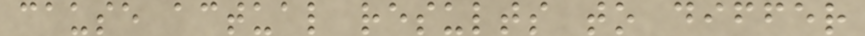cause actual results to differ
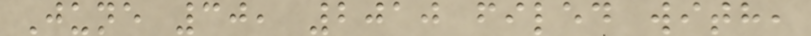June 30, 2010 filed with,
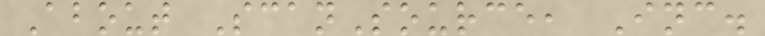About ScanSource, Inc.
